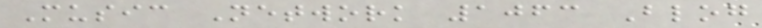Music Network 1063 Blog
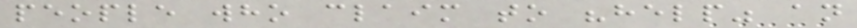people who claim to "help" an
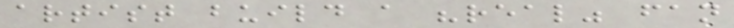artist build a "real" fan
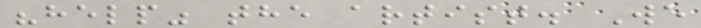"help" the artist. We
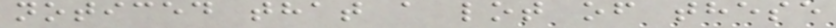noticed that a lot of these
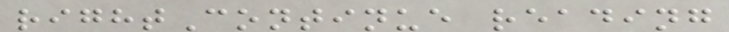rightContinue reading
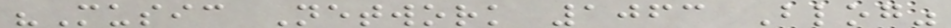"Music Network 1063 Blog"
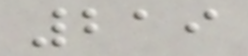219
